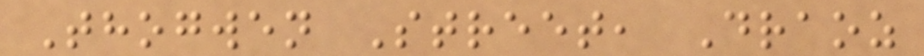Thogwen Street, Draoz
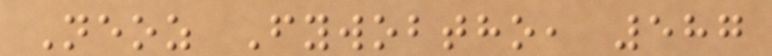Neoz Fywobtho, 587
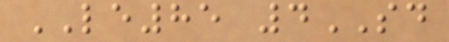LE85 4SD
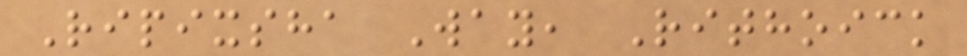Ripixsha Way, Rithoick
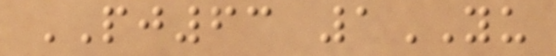PJ63 1YU
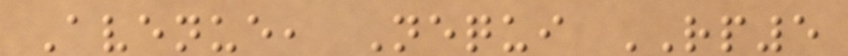Avenue, Nequi RP5
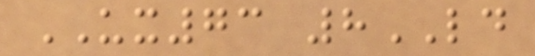UX73 8LD
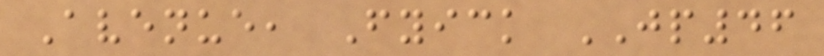Avenue, Fyick JP46
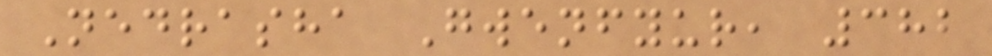Nedrasha Gwenfyur, 382
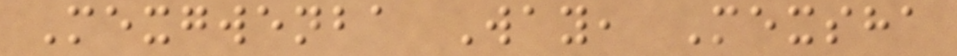Mexgwenba Way, Mexsha
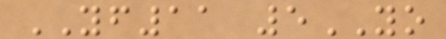YF11 5YO
